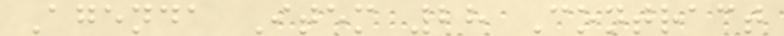Agenda Item 28 Contract
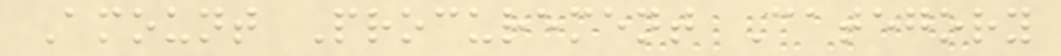Amount Procurement Category
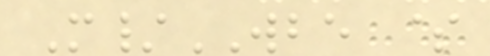M/WBE $
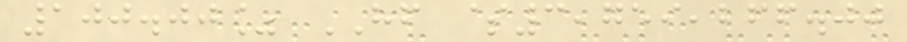100.00% HF $3,759,266.00
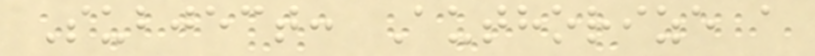Subject: Authorize a
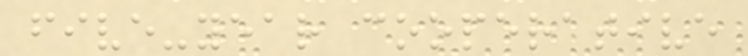five-year cooperative
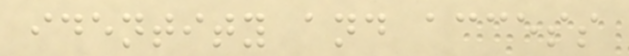identity and access
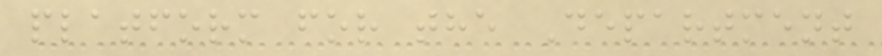platform for the Department
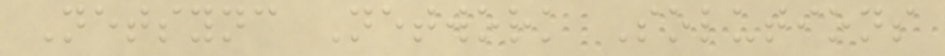Netsync Network Solutions
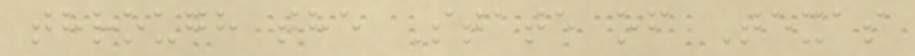through the State of Texas
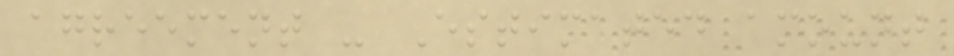agreement - Estimated amount
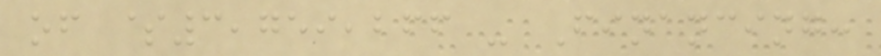of $3,759,266 - Financing:
